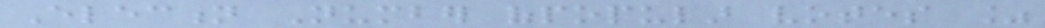Election Number ofpopular votes %
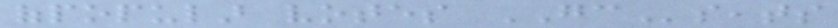ofpopular votes GCseats
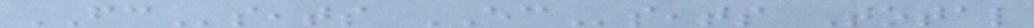FCseats ECseats Total
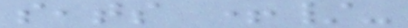seats +/-
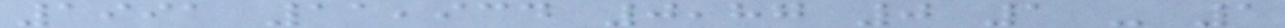1991 11,934 0,87 0 1 - 1
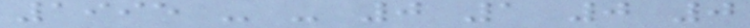1995 - - 0 1 0 0
